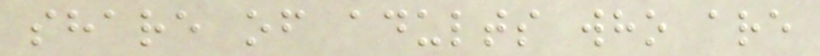share of adults who are
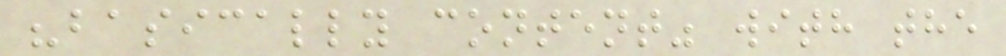"basically content" with the
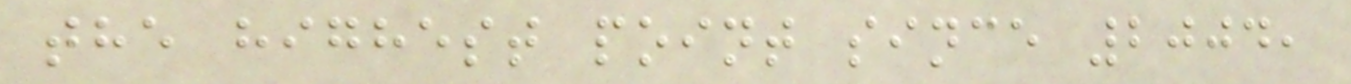the highest point since 2004,
